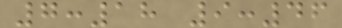7:18 9:46
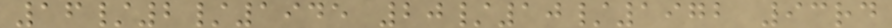16/2/1945 20/10/1972 93rd
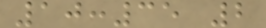10:35 2
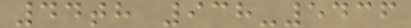44th 938-5436
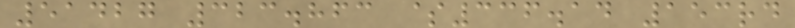51427 323.863 $336.14 153rd
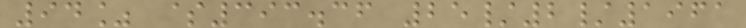94% $393.36 25/2/1961
